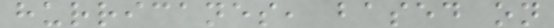hurricanes, based on
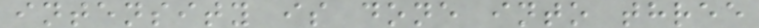intensity is done into three
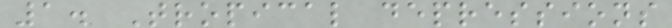1. Tropical depressions
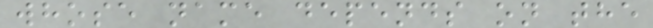whose name depends on the
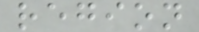region
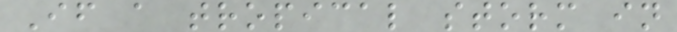If a tropical storm in
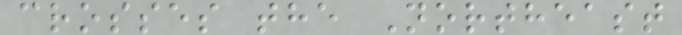crosses the Northeast
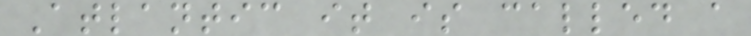Atlantic it is called a
